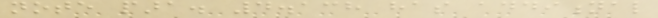note para. 4.138 has additional
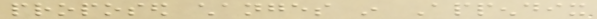proposed changes in Appendix
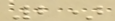2)
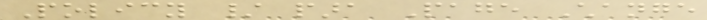Policy / para Page Change
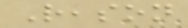Reason
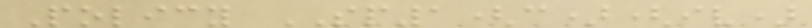Policy SP1(c)(iv)
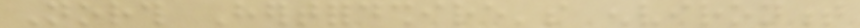North Hertfordshire's environment
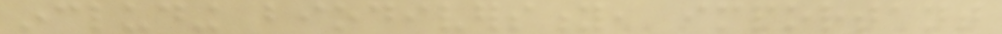including biodiversity, important
